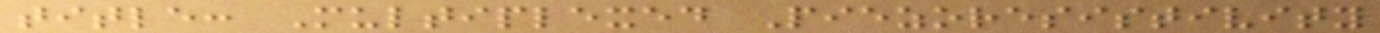title: Multiplexed Piezoresistivity
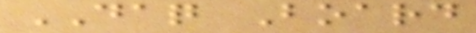DAQ Board
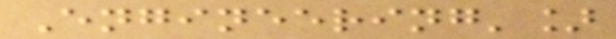Engineering']
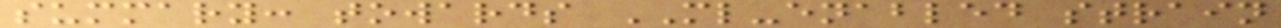summary: towards ML-enabled strain
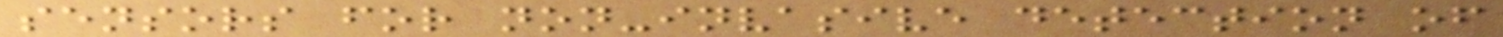sensors for non-invasive detection of
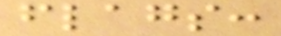flags:
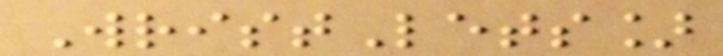WristLets]
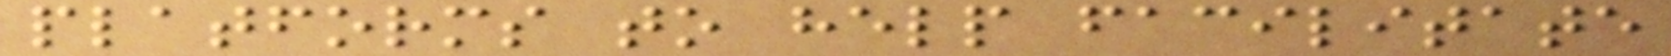platforms to help facilitate
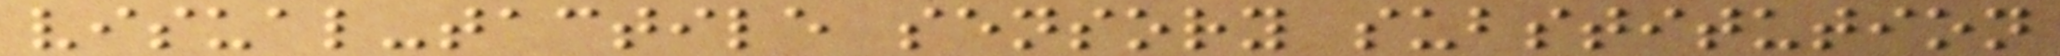visual-tactile sensory substitution
